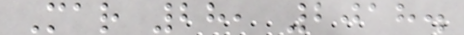Mar 28, 2018.
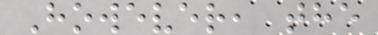However, the
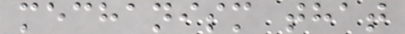mechanism that
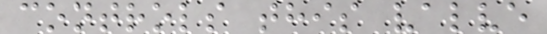controls this valve
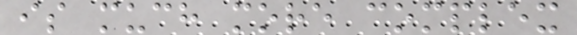is much more complex
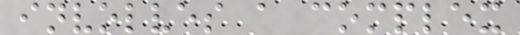involves a complex
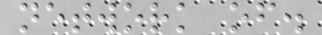network of.
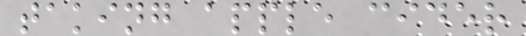taking apple cider
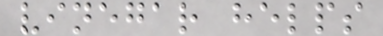vinegar helps
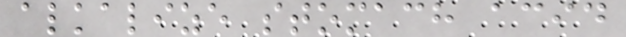alkalize stomach acid
